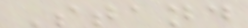Stand
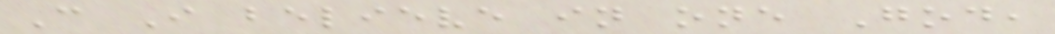C I believe in one God,
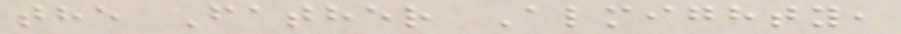the Father Almighty,
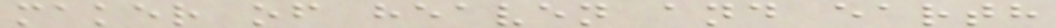maker of heaven and earth
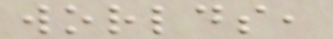worlds,
